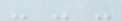- - -
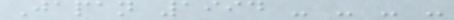Japan 1994 - - - -
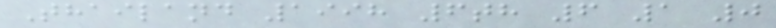Thailand 1998 6th 6 1 0
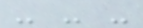- - -
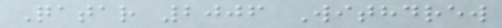Qatar 2006 Withdrew
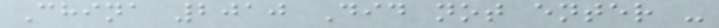China 2010 Did not enter -
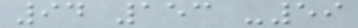94 153 -59
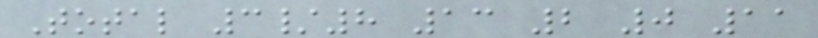Total 3/8 13 2 0 11
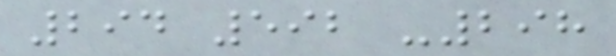294 592 -298
